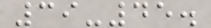39-45.
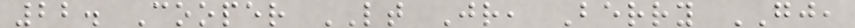22. Cooper LT Jr, Berry GJ,
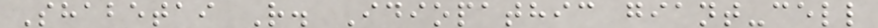Shabetai R. Idiopathic giant-cell
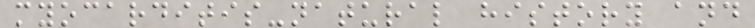myocarditis-natural history and
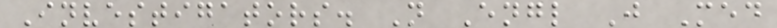Investigators. N Engl J Med
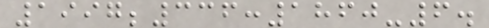1997;336:1860-6.
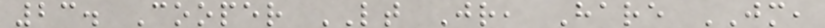23. Cooper LT Jr, Hare JM,
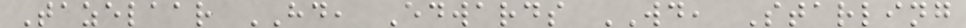Tazelaar HD, Edwards WD, Starling
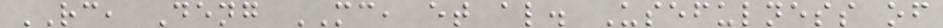RC, Deng MC, et al. Usefulness of
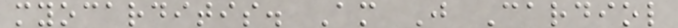myocarditis. Am J Cardiol
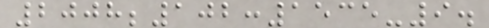2008;102:1535-9.
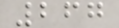267
